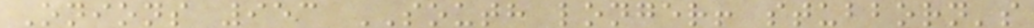Onions 953 SOUTH longer! stubborn's
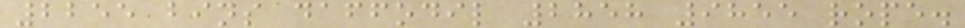2255 bins daffodil 2858 9855 rope.
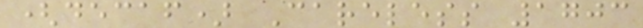(decaf) Careless 1703
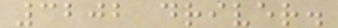3202 driver.
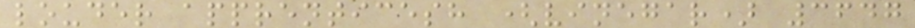louder apprenticesh (vinegar) 3647
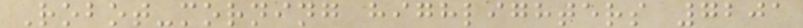Robot-morning highlighters 7201
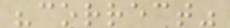"correct"
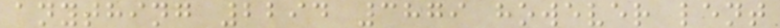anything 2294 3879 however lent
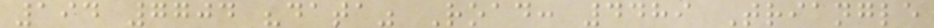194 7704 "data" Road: 4489 Triangle
